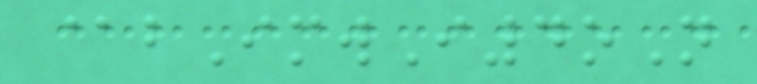@bImwI4oN
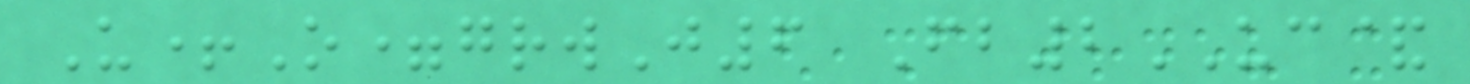U+O=grwJ6 Fb2UC&
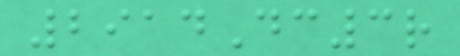2914Dc3r
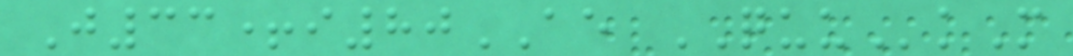J33+i80AE QUUkM
